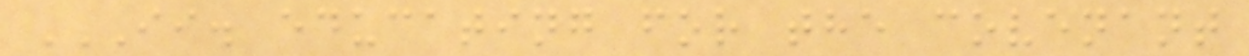II. EDUCATING FOR THE COVENANT
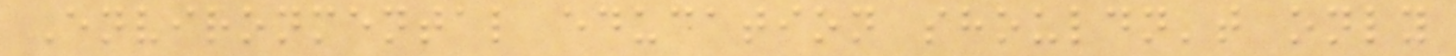Environmental education shouldn't only
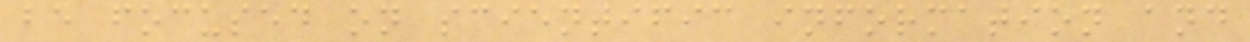be focused on scientific information and
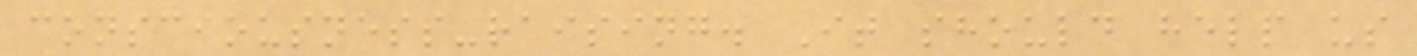consciousness-raising. It should help us
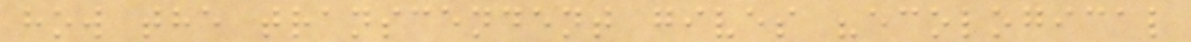how the transcendent gives "ecological
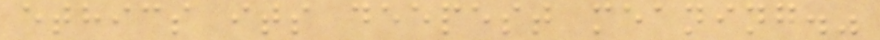ethics its deepest meaning."
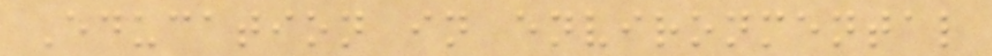Education in environmental
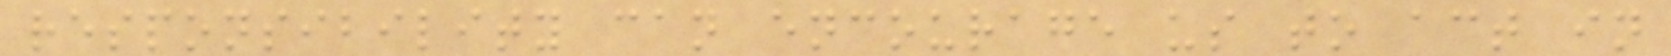responsibility can encourage us to act in
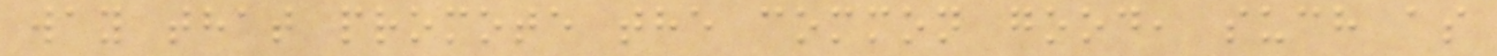way that promote the common good, such as
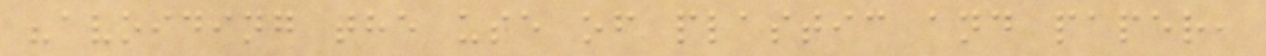"avoiding the use of plastic and paper,
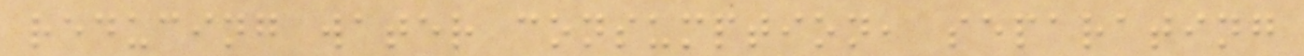reducing water consumption, separating
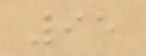95
